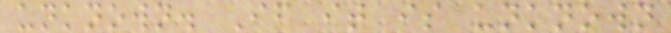unknown. If it is unknown
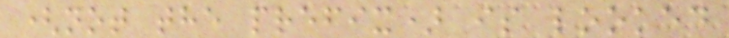(not the prefix) is looked
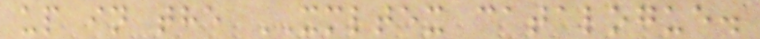up in the XMLTEX catalogue.
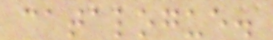catalogue.
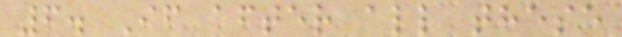6. If after all these
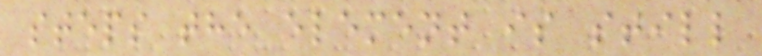steps the element is still
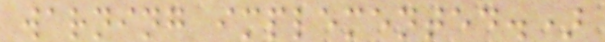warning implemented.)
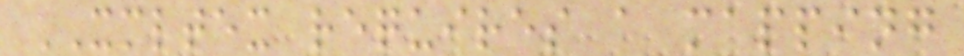XMLTEX requires a mapping
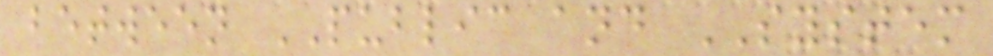between PUBLIC and SYSTEM
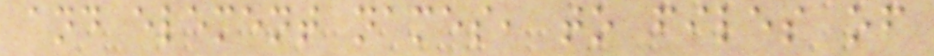and element names, to files of
